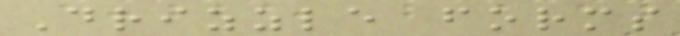Drizzle forms
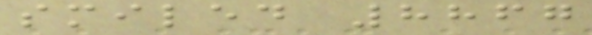smiled 8867
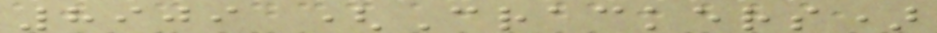8909 (Crackers)
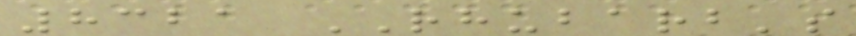8321 RHUBARB's
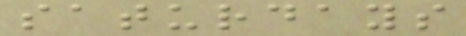saturdays
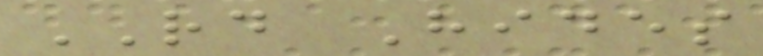RD Hides
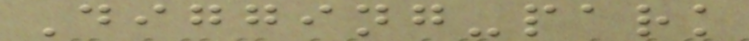Digging-park
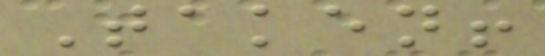Taken!
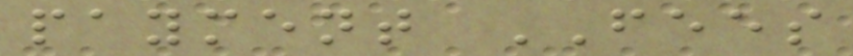payment FEES
